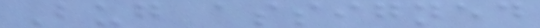Bug assigned
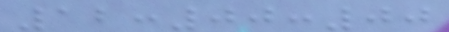12:00:00
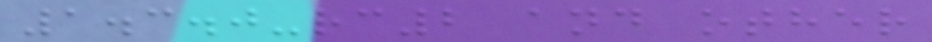1.3.0-rc2 and other
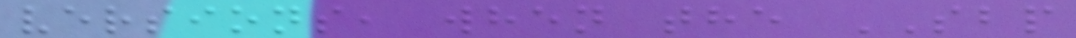versions, when the SBP
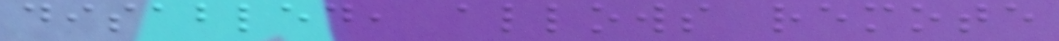disabled, allows remote
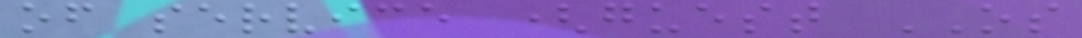of service (guest OS
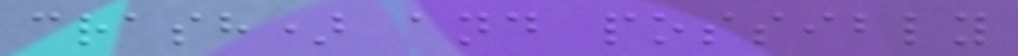crash) and possibly
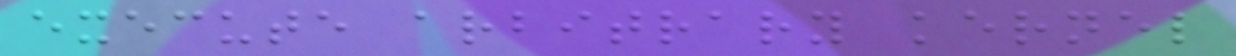execute arbitrary kernel
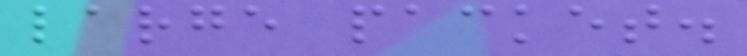large packet.
